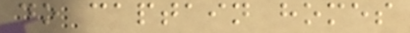do captain homes
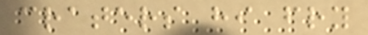craters hi fry
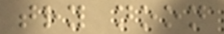try noon
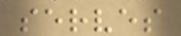serves
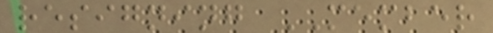resigning MEMBER
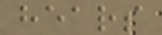hears
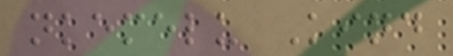nkemelu Kind
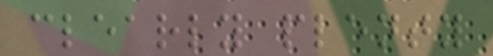clearly plenty
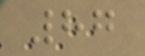87
